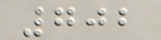702
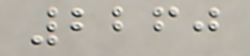2260
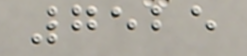7525
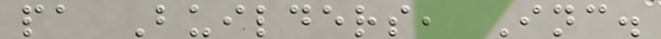pa Builders, Inc.
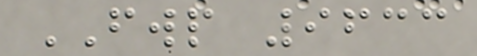FWP 9633
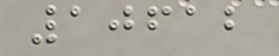10612
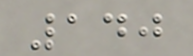140
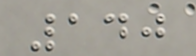140
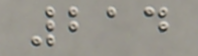214
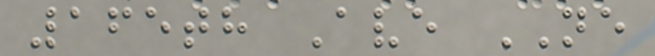165th Ave NE
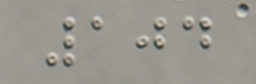104
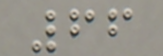66
